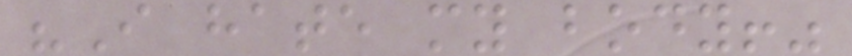"I hate my body!"
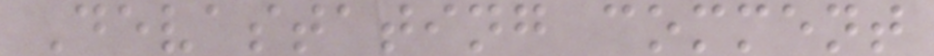Devastating comment
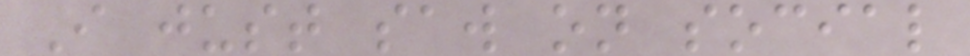I just saw on social
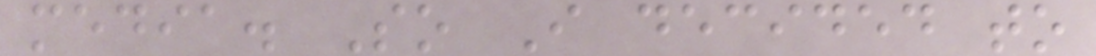media. So I decided to
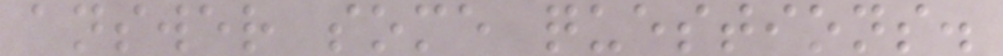answer some questions.
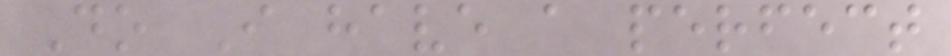Do I have a perfect
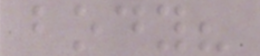body?
